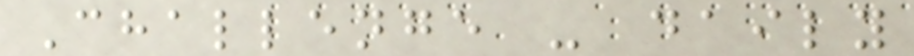Challenge - daily
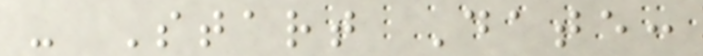- Start Date:
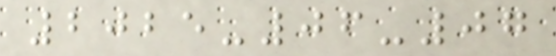2025-06-07
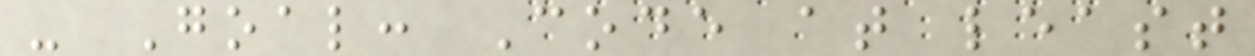- Goal: Code at least
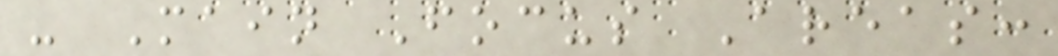- Main Focus Areas:
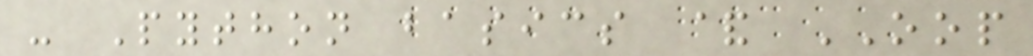- Python basics & OOP
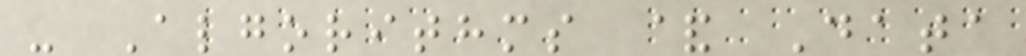- Algorithms & Data
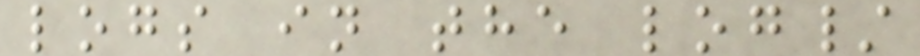logs in the log/
